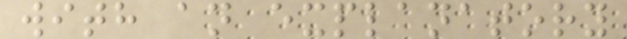with an explanatory
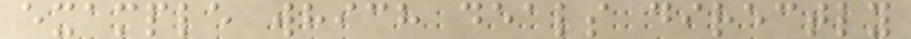example which deals directly
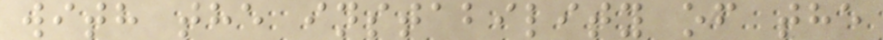with the instability of the
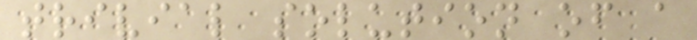trivial solution of a
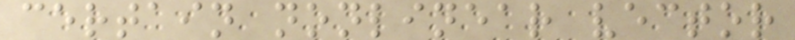certain nonlinear vector
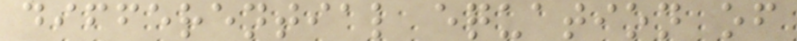differential equation of
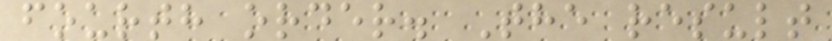fourth order. The result
